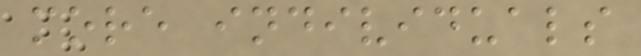more individuals
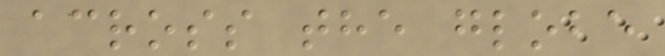across the globe
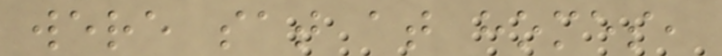were sat at homes,
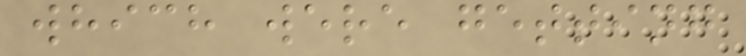which were getting
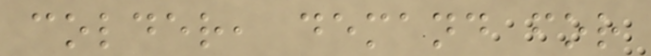colder, demand for
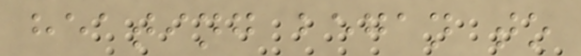heating began to
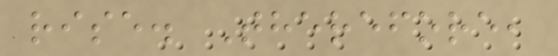rise. Therefore,
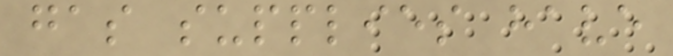gas supplies have
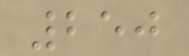250
